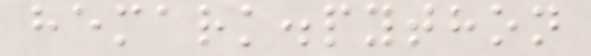hemark.python
